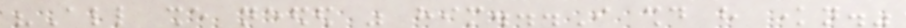"All she needed was him...I should have known."
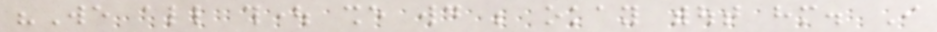"We all thought she would be okay without him. I
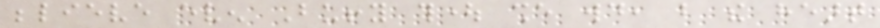believe even Buffy thought she would, but the heart
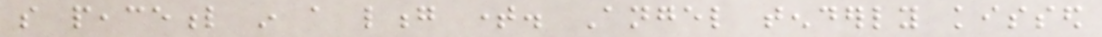so peaceful in a long time. Angel tenderly kissed
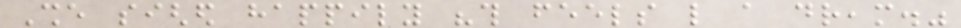She sighed happily "this feels like a dream."
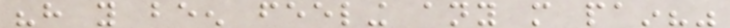"have you been feeling any more pain?"
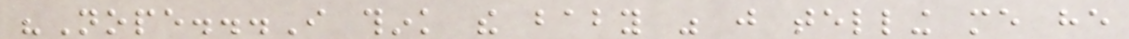"Nope...I think the baby was just telling me he
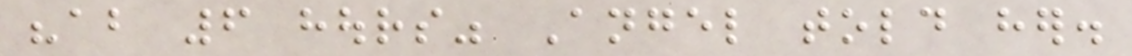"about 6 hours" Angel told her.
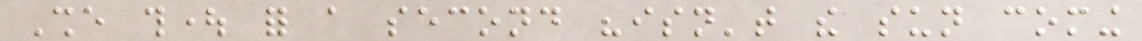She thought for a second "isn't the sun coming
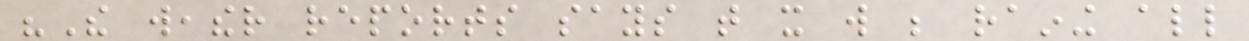"The weather reports says that it will be raining all
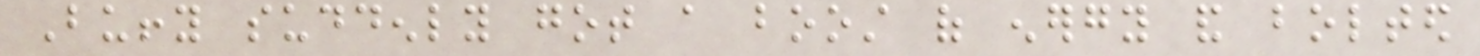Buffy suddenly got a boost of energy and bolted
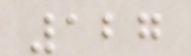127
